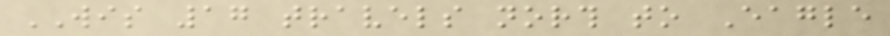WIS 17 travels north to Eagle
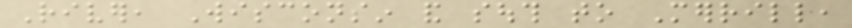River, Wisconsin and south to Merrill,
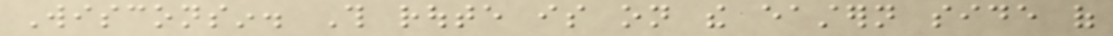Wisconsin. This route is on the eastern side of
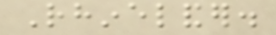Rhinelander.
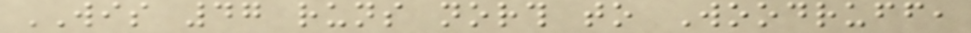WIS 47 runs north to Woodruff,
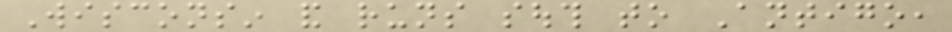Wisconsin and runs south to Antigo,
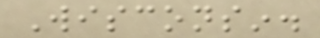Wisconsin.
